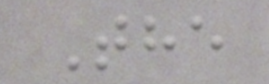The
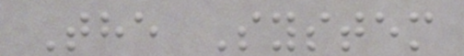The System
